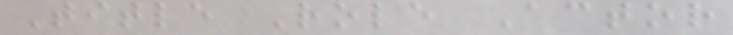Title Role Actor
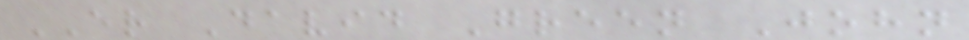ER David Green John
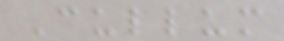Cullum
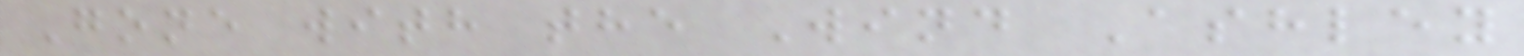Gone with the Wind Ashley
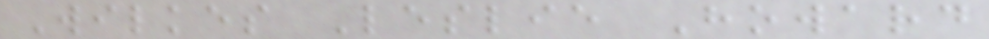Wilkes Leslie Howard
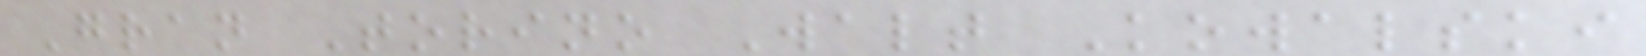Gran Torino Walt Kowalski
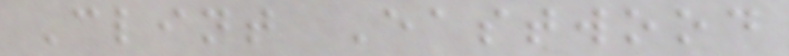Clint Eastwood
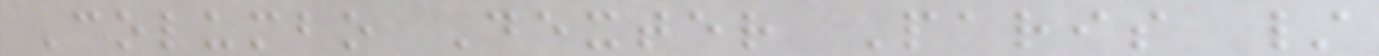Columbo Dexter Paris /
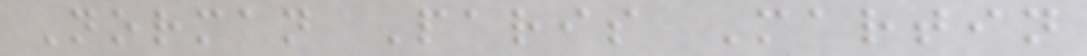Norman Paris Martin
